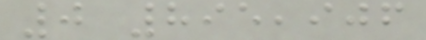0 895,906
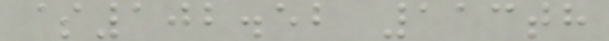$102.52 113th
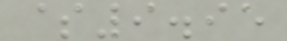$9.95
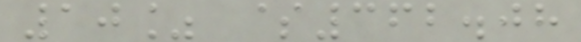10% $362.08
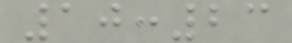10:23
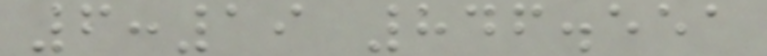6:19 846.551
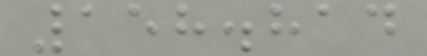158.814
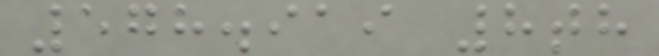578.919 8th
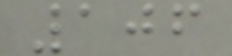106
